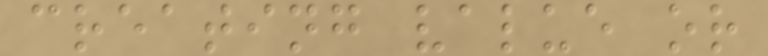creating value or
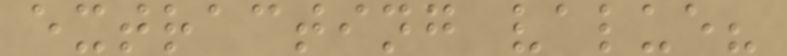extracting value?
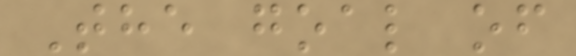The goal of
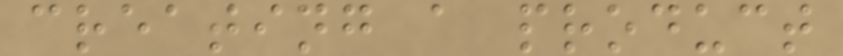creating a product
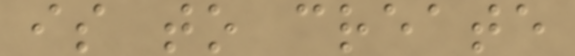is to create
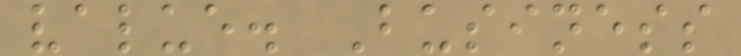value. Business
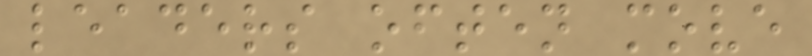leaders often move
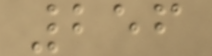256
